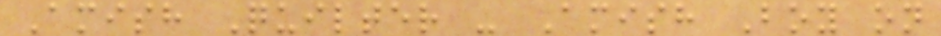Amish Quilter - Amish Boy on
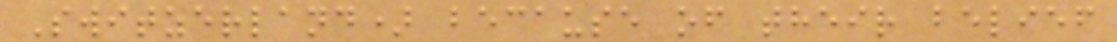Switzerland) because of their belief
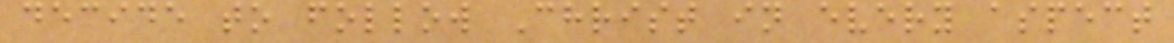decide to follow Christ in every aspect
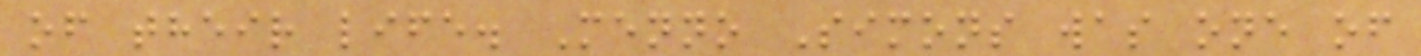of their life. Menno Simons was one of
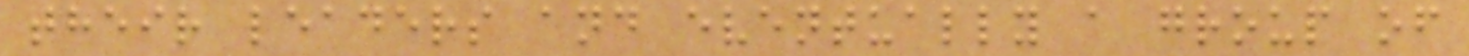their leaders and eventually a group of
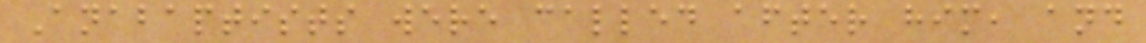Anabaptists were called after him, and
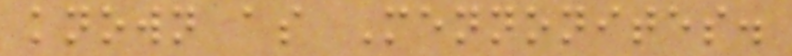known as Mennonites.
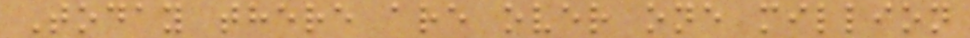Today there are over one million
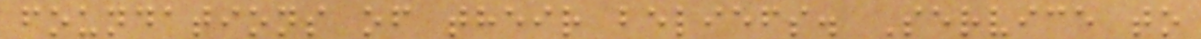foundations of their beliefs. Service to
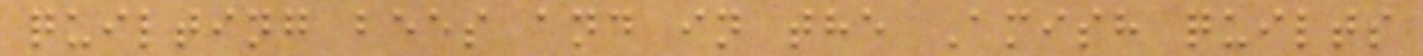quilting bees and in the Amish quilts
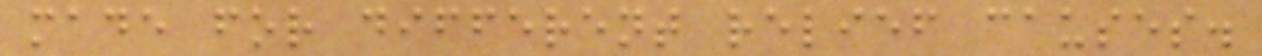made for different relief causes.
